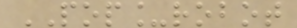POP_robot
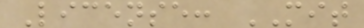License: MIT
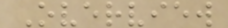Overview
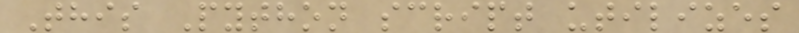This Python script utilizes
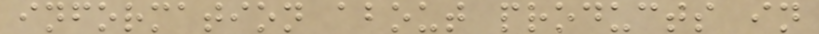information about products in
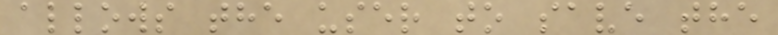allows the user to save the
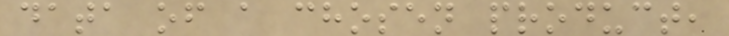data of a chosen product,
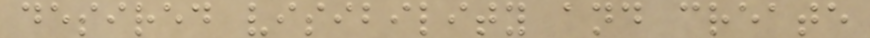desired visibility and create
